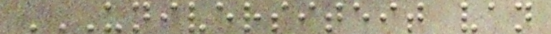UNIVERSITEIT VAN
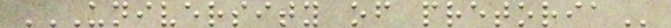UNIVERSITY OF PRETORIA
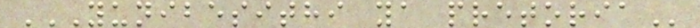YUNIBESITHI YA PRETORIA
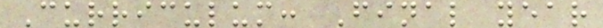Curriculum: Final year
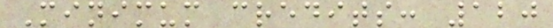Minimum credits: 120
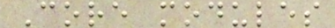Core modules
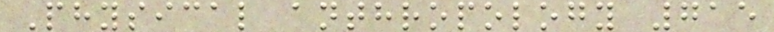Physical anthropology 715
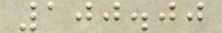100.00
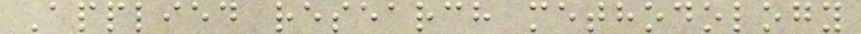Applied research methodology
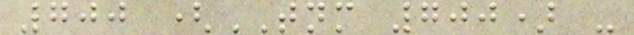700 (TNM 700) -
